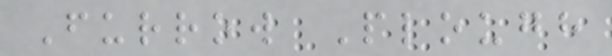Furrow Plough
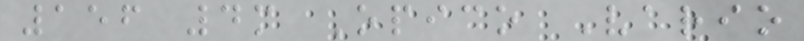156 4m Opico Vario
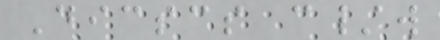Dicscs c/w
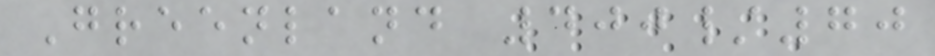Greenland 400/70
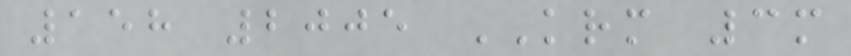158 2005 KRM 3m
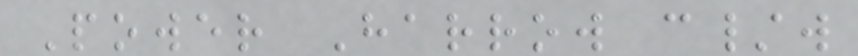Power Harrow c/w
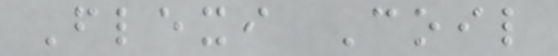Flexi Coil
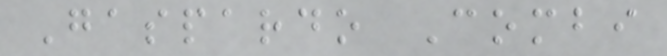Gaspardo Combi
